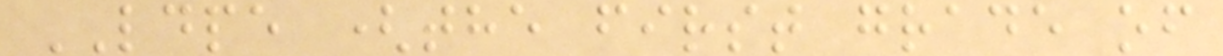LDPE (the first grade of
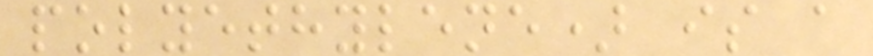polyethylene) is a
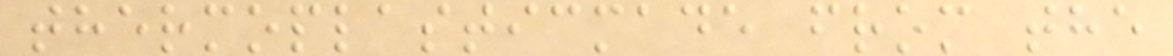thermoplasticmade from the
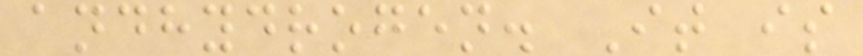andhydrogen. It is
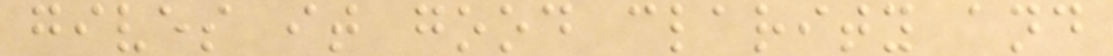gives it good clarity and
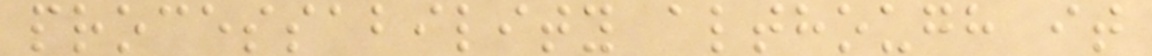processability although it
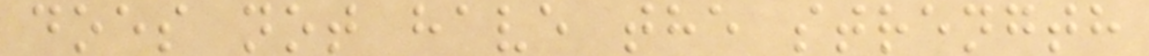does not have the strength
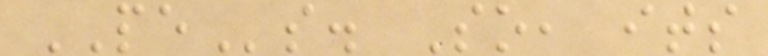PEs. So, its
